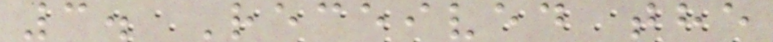3. Received the
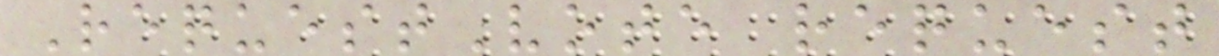RequestVote request
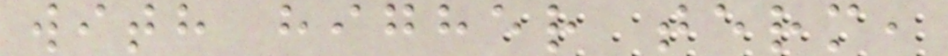with higher term,
